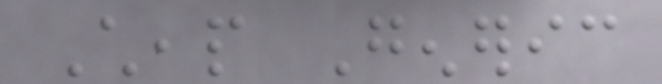Cheap Generic
